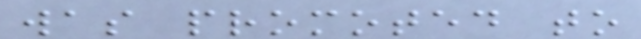was promoted to
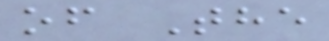of The
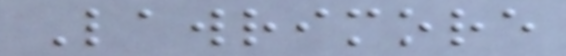Lawrimore
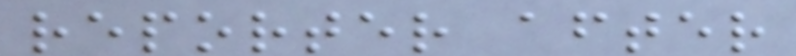reporter after
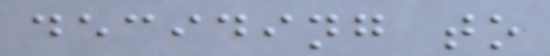deciding to
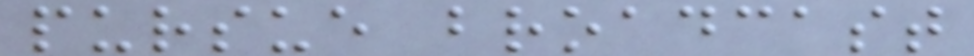pursue broadcast
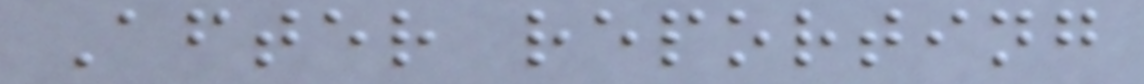After reporting
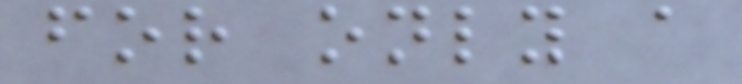for only a
